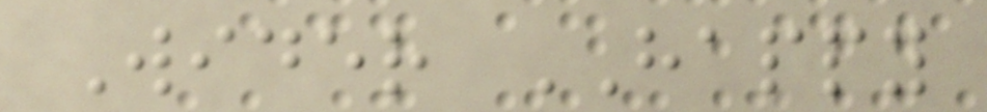Wider HAPPY
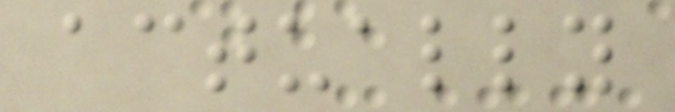actually
